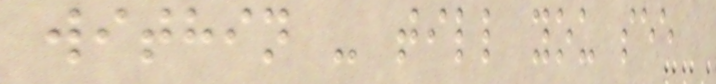within - till you see
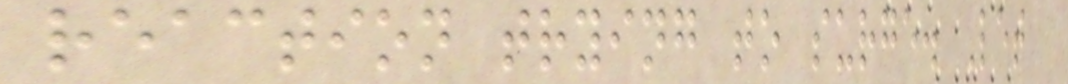reaction trying to surge. Let
